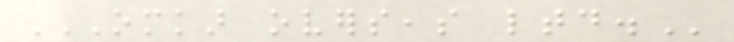OMKAR OVERSEAS LTD.
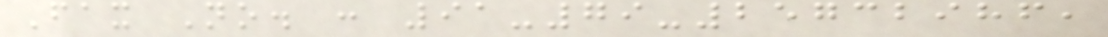Fax No. : 91-79-25732986,
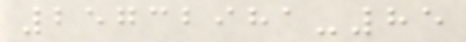25732981-85
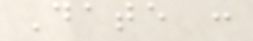Date :
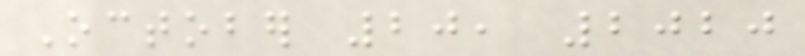October 20, 2020
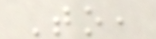To,
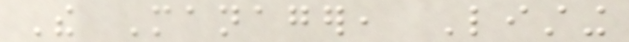The Manager, Listing
